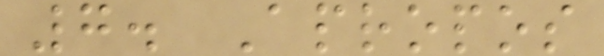7. Apropos
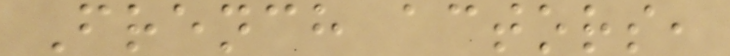French actors,
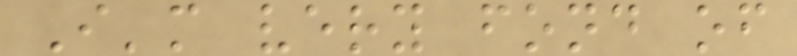I'm very fond of
